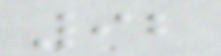92
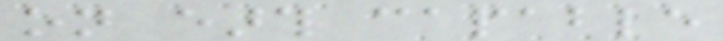on earth capable
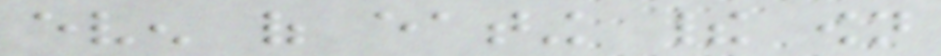even of eating their own
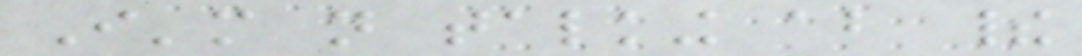I'm not talking about their
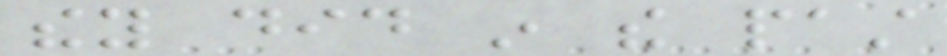they did in the past
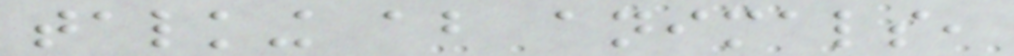talking about animals,
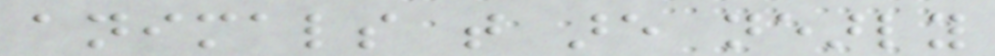animals that are nearly
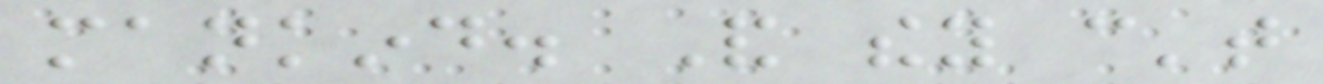mankind. And they can't
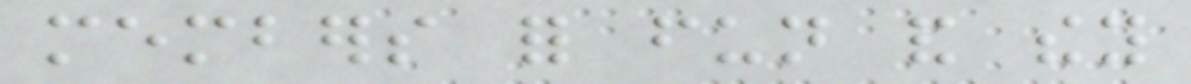members for fun and they
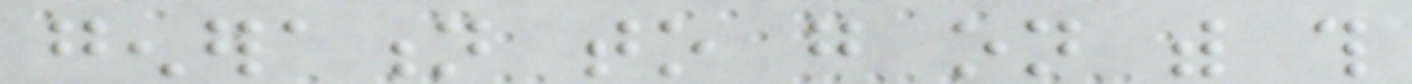generation to go on with this
